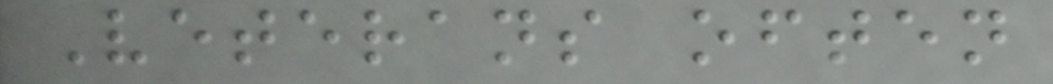Veterans often
